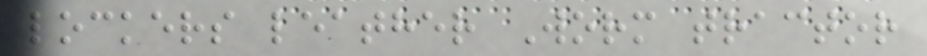lockers leather Worm tractor
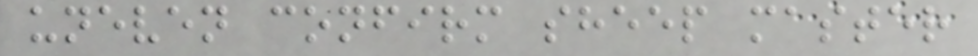uneven confirm sheep master
